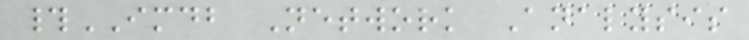#IMDB Network Analysis
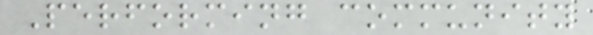Performing community
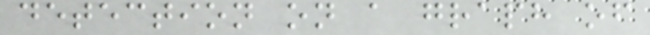detection on a graph of
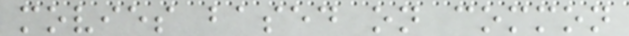movies based on common
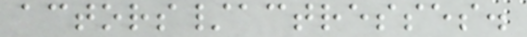actors/actresses.
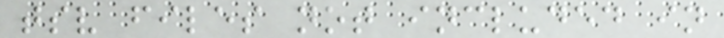tsv files not included in
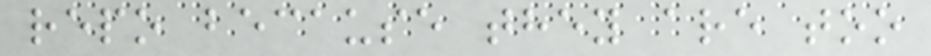repo because they are too
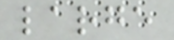large
